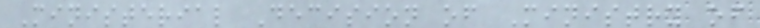Ministerial Decision of Ministry of
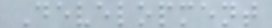Development
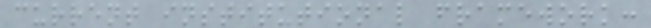current institutional framework:
